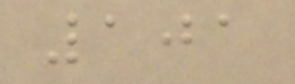101
